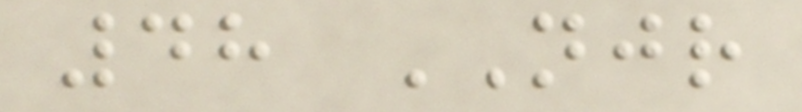48 NJR
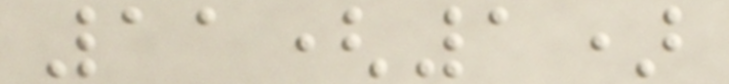11(1)
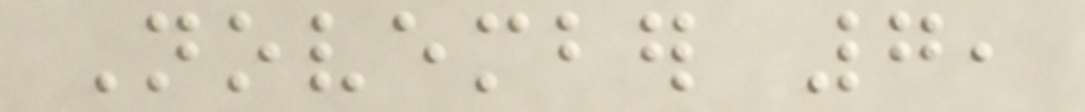November 7,
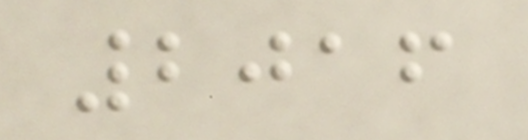2016
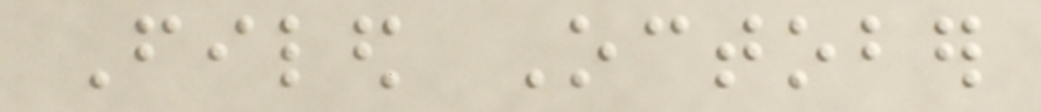Filed October
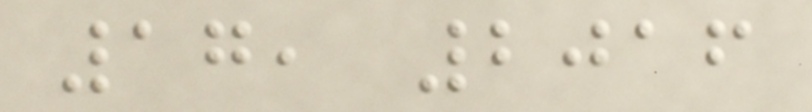17, 2016
